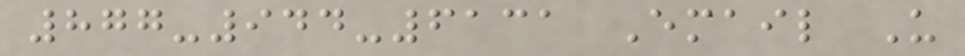877-944-6131 Email Us
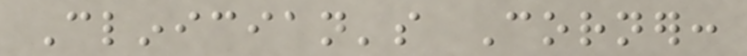Clinician's Corner:
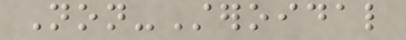Non-Steroidal
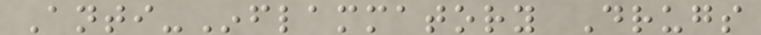Anti-Inflammatory Drugs
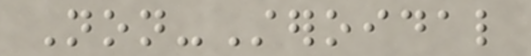Non-Steroidal
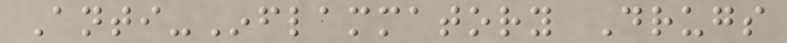Anti-Inflammatory Drugs
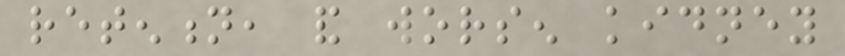retention, and worsen kidney
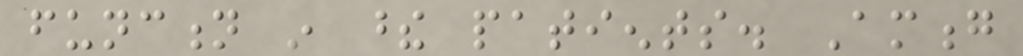function in these patients. Among
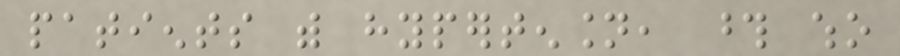patients with hypertension, those who
